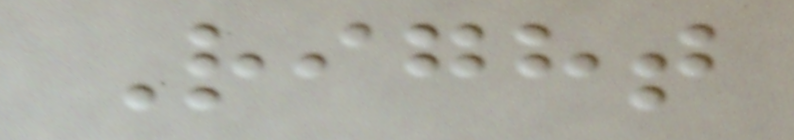Right
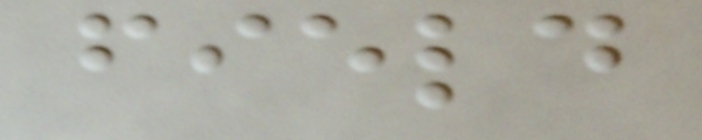field
